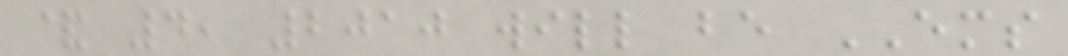& 4, 2010 will be EMS
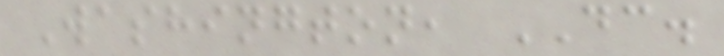Washington, DC.
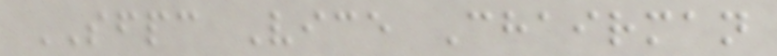SFPC Vice Chairman
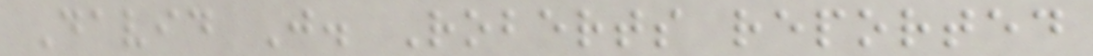David J. Roberts reported
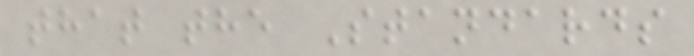that the Standards
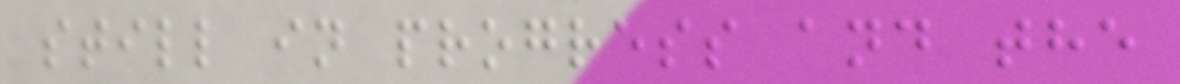still in progress and the
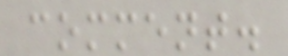comment.
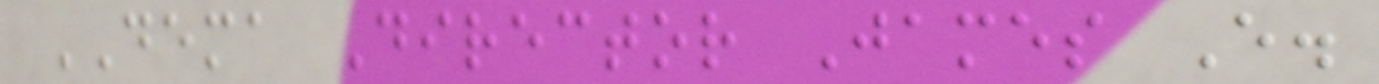DEMA Director James E.
